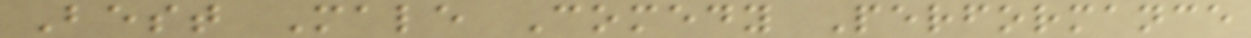Best Male Comedy Performance
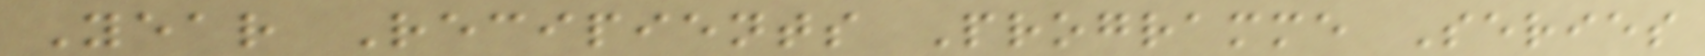Year Recipients Programme Series
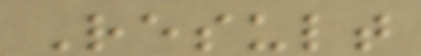Result
